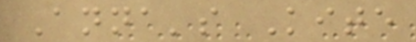Anna's Kite
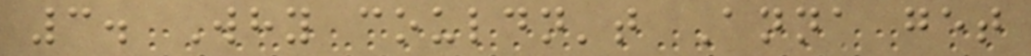3. Why couldn't Anna get
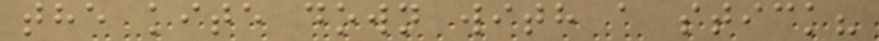the kite down with a stick?
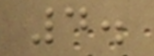4.
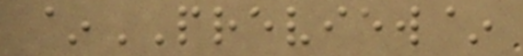~PREVIEW~
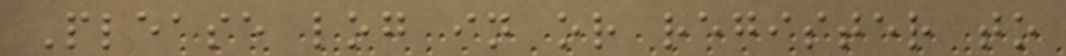Please log in or register to
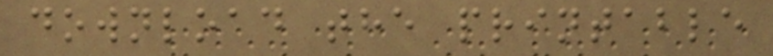download the printable
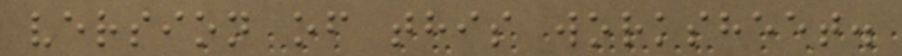version of this worksheet.
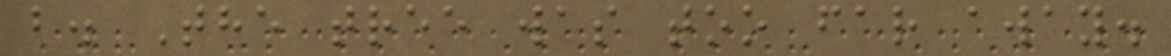b. The tree was too far away.
